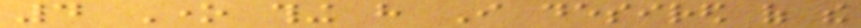4 One thing have I desired of the
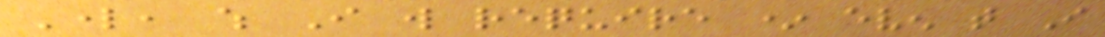Lord, which I will require * even that I
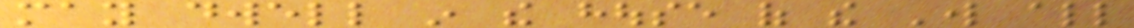may dwell in the house of the Lord all
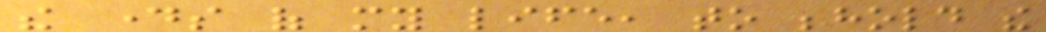the days of my life, to behold the
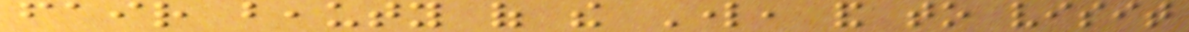fair beauty of the Lord, and to visit
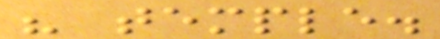his temple.
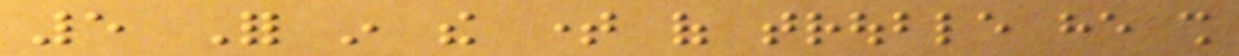5 For in the time of trouble he shall
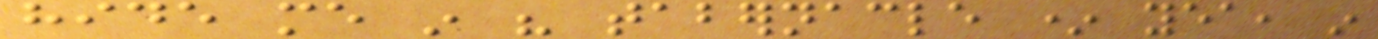hide me in his tabernacle * yea, in
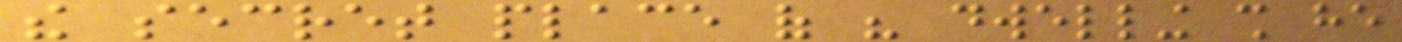the secret place of his dwelling shall he
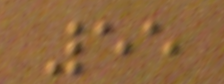55
